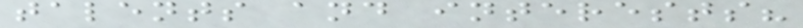talents and interests?
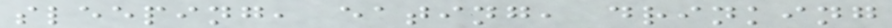sleeping, eating, drinking
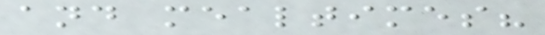and mealtimes?
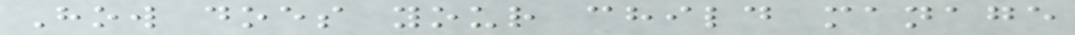How does your child manage
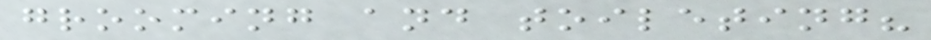grooming and toileting?
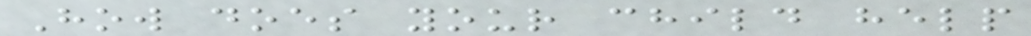How does your child help
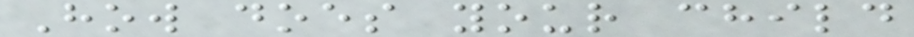How does your child
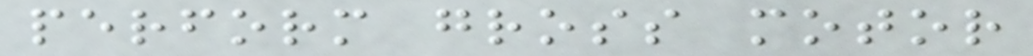perform gross motor
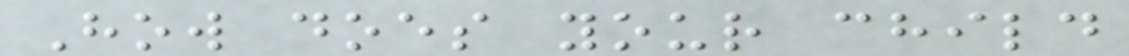How does your child
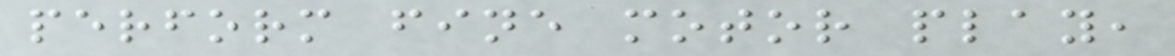perform fine motor play,
